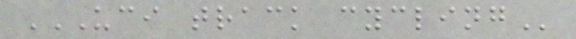UCI TRACK CYCLING
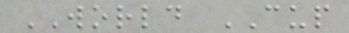WORLD CUP
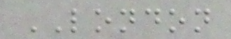LONDON
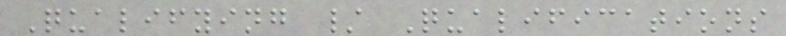Qualifying / Qualifications
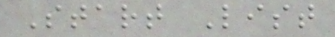Start List
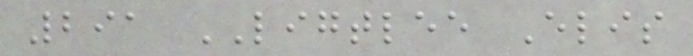291 LIGTLEE Elis
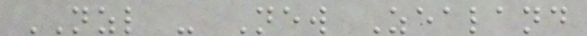NZL - New Zealand
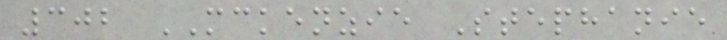302 MCKENZIE Stephanie
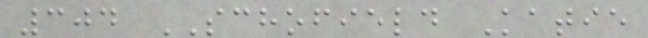304 SCHOFIELD Katie
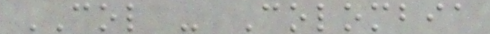COL - Colombia
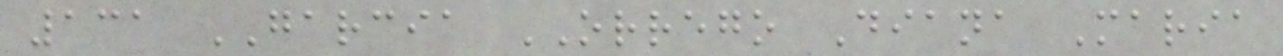131 GARCIA ORREGO Diana Maria
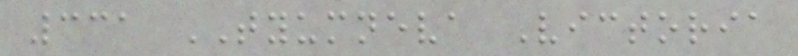331 TYUMNEVA Victoria
